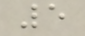5
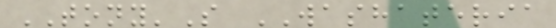TONY'S WASHATERIA
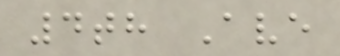4th Ave
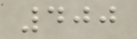400
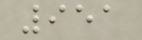951
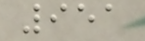951
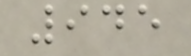945
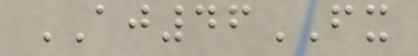AJ46FX
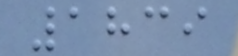1839
